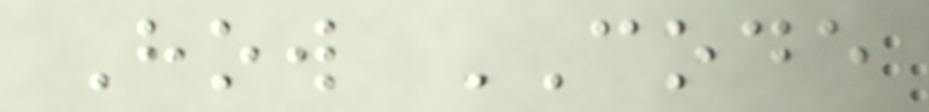How CODE
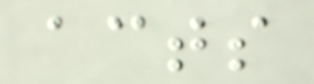acts
